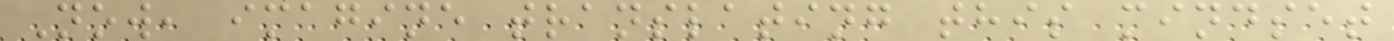Now, imagine translating this mindset
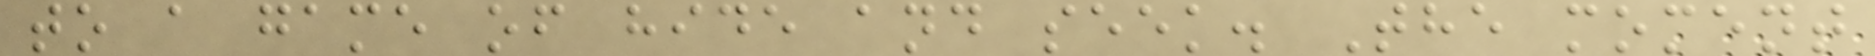to a game of hide and seek. The moment
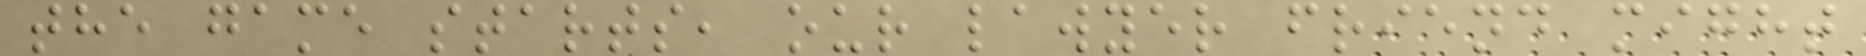the game starts, our lawyer friend might
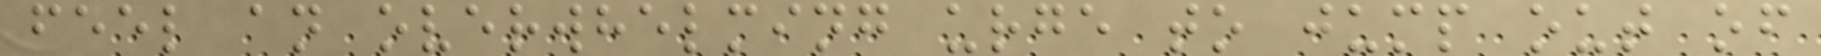feel an overwhelming urge to jump out of
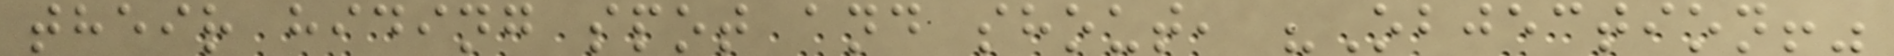their hiding spot and shout, "Objection!"
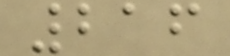216
